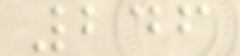246
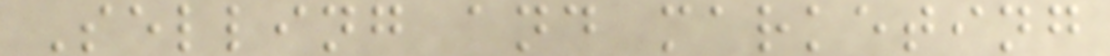Selling and marketing
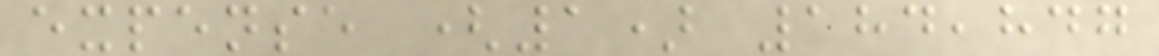expense (1) 184,847
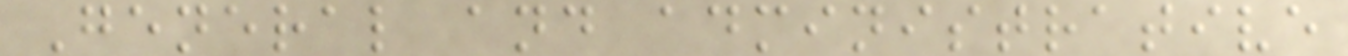General and administrative
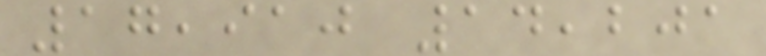17,910 14,201
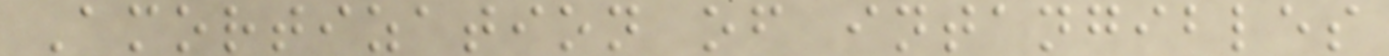Amortization of intangibles
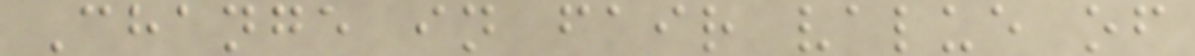Change in fair value of
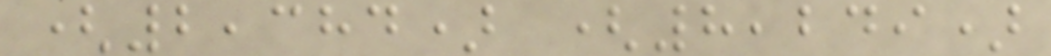(2,384) (8,249)
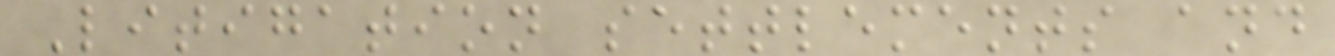Litigation settlements and
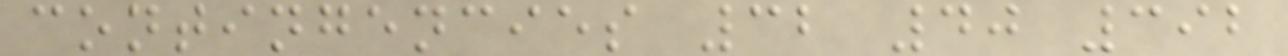contingencies 32 40 392
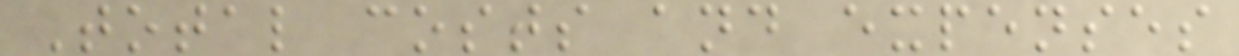Total costs and expenses
